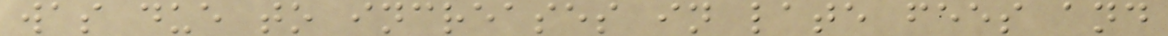was due to increases in late fees and
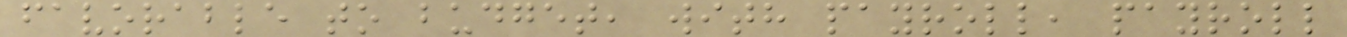favorable to budget, with payroll, payroll
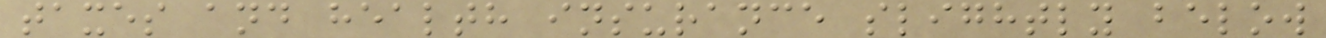taxes and health insurance slightly below
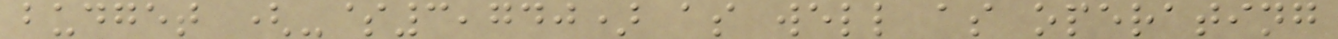budget (-$3,740) as well as operating
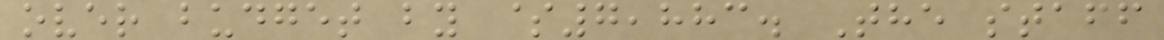over budget by $7,883. The staff
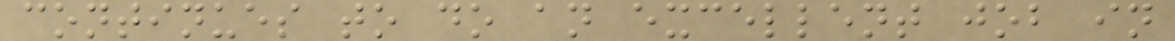continues to do an excellent job in
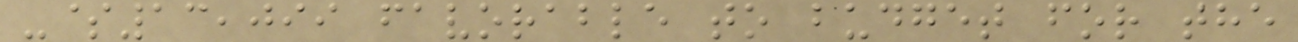-$13,099 favorable to budget for the
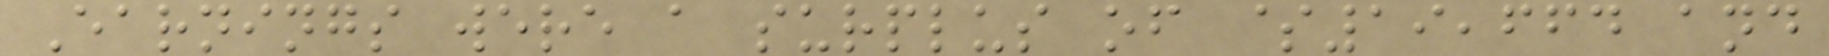Earnings were a surplus of $19,664 and
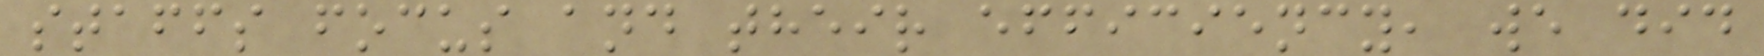staffs focus and their efficiency, we did
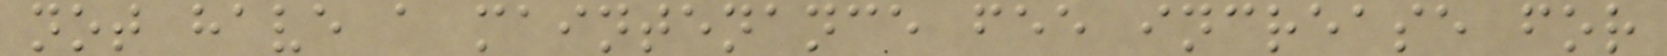not have a maintenance fee increase for
